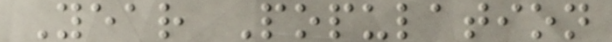Year Population
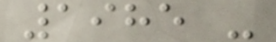1985 -
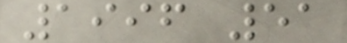1996 51
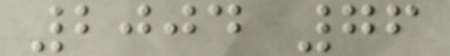2004 76
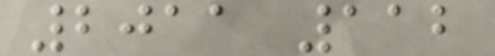2011 112
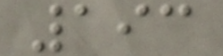193
